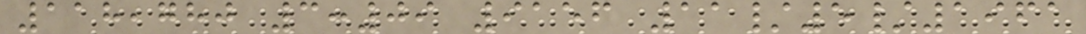118,780 3:09 9156 11/5/1961
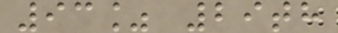93% 29th
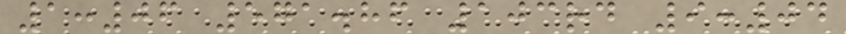1:06 571.86 103rd 9:04
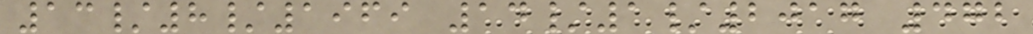13/8/1969 14/1/2017 472
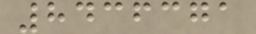8436371
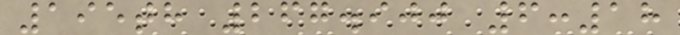195th 267.900 6:18
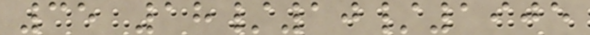35 18/10/1905
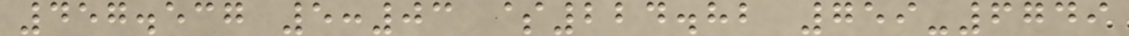457.537 5:03 $224.82 759-6749
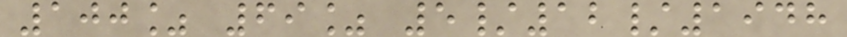100% 69% 5/12/1948
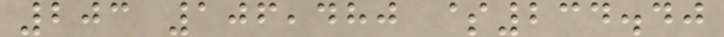203 106,480 $234.40
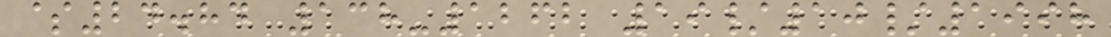$24.84 138-1262 19/10/1998
